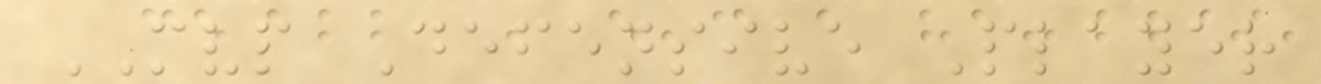MVP Defensive Player
